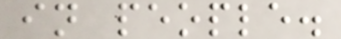in people.
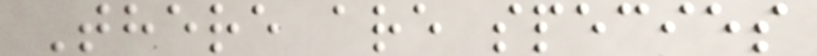There are species
